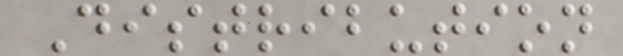Distribution
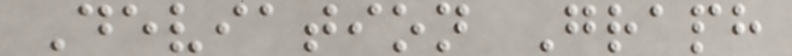Deviation Graph
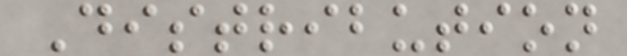Distribution
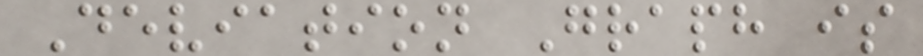Deviation Graph is
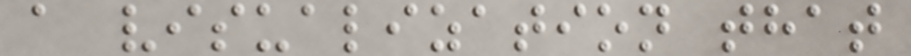a visualization that
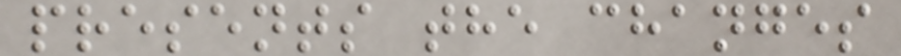presents the changes
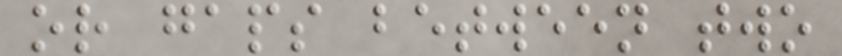or gaps between two
